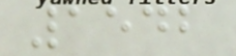1542
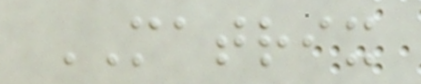MATRIX
